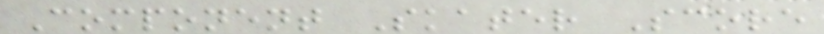Component Skater Score
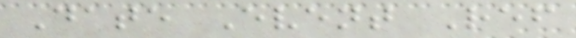Date Event Ref
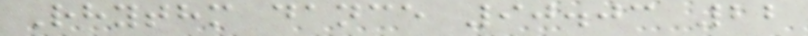Rhythm dance 90.03 22
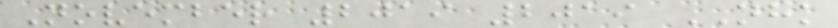November 2019 2019 NHK
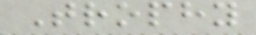Trophy
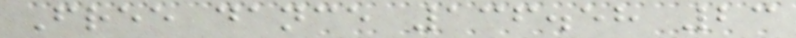Free dance 136.58 23
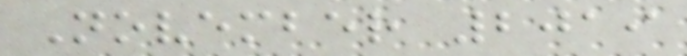November 2019
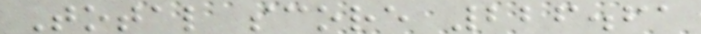Total score 226.61
